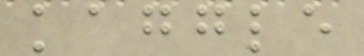kaggle
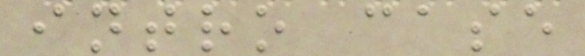intro case
